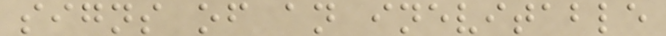signs of an inevitable
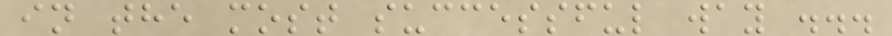in the most successful way ...
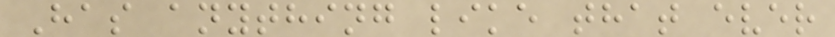Has anything like that ever
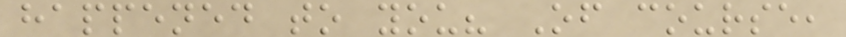happened to you? Of course,
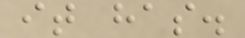it has.
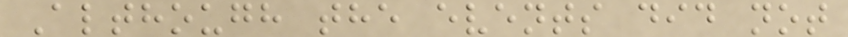Although the events did not
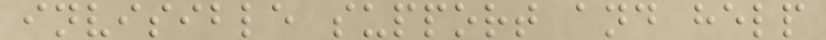invisible support and help
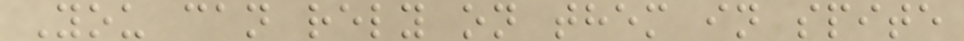You can rely on them in spite
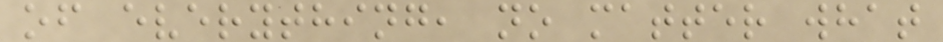of everything, no matter what
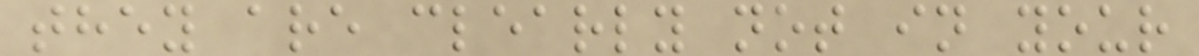they are clearly not in your
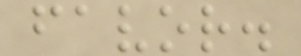favor.
